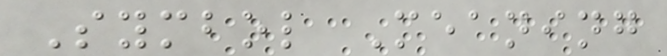Symbol Meaning
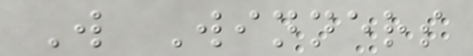W Winners
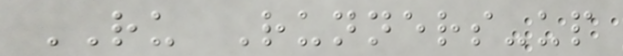RU Runners-up
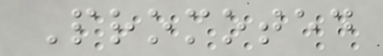Promoted
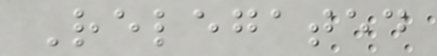Relegated
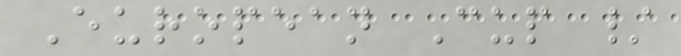European Cup /
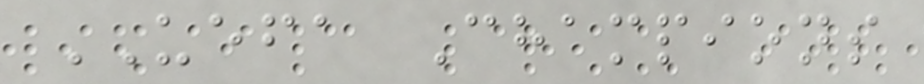UEFA Champions
